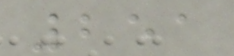251
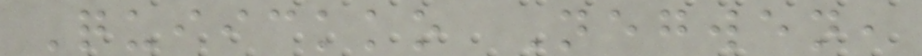Quiickko Negwen,
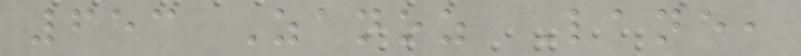653 Zanoz Lane,
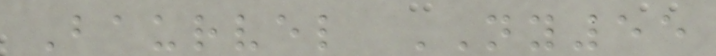Baurvel NY55
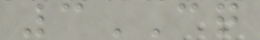3CQ
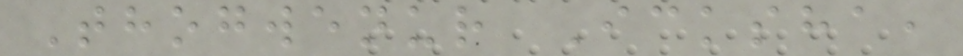Thogwenur Icksha,
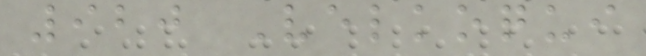920 Velkoqui
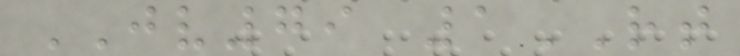JV79 1RT
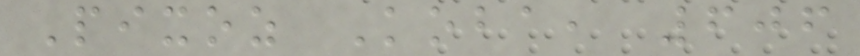Pixoz Koba, 606
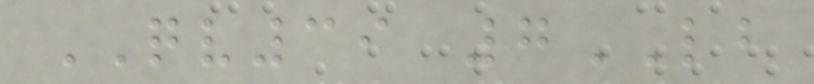QV39 7LB
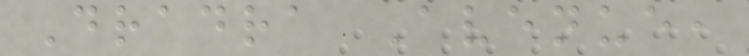Dradra Avenue,
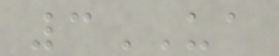3UA
